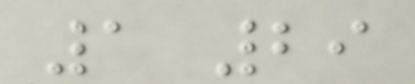1 29
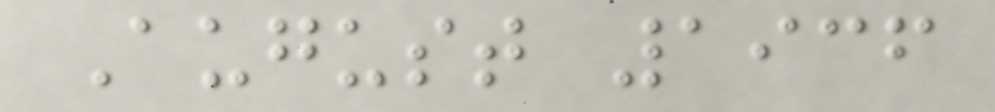August 1936
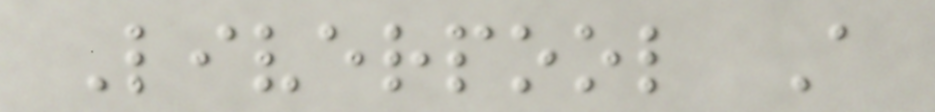Liverpool A
